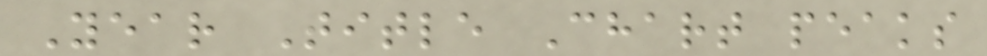Year Title Chart peaks
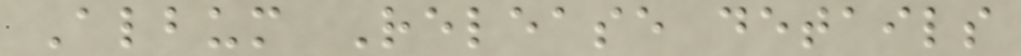Album Release details
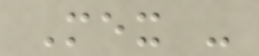Mex -
